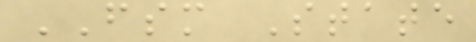FSM State
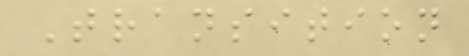Transition
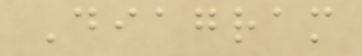Diagram
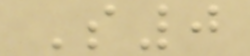S0
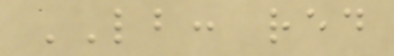LB: red
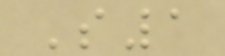S1
